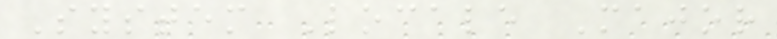System Locale Major
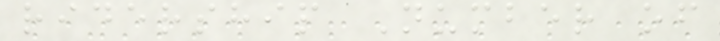ridership Number of
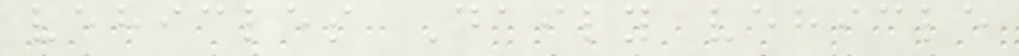vehicles Daily vehicle
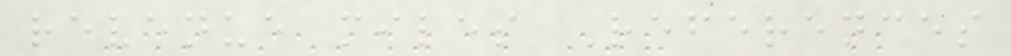revenue miles References
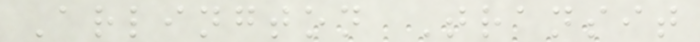Arlington Transit
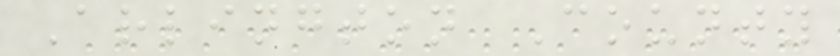Arlington County
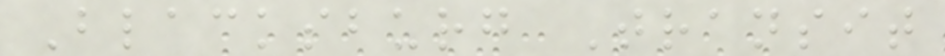Blacksburg Transit
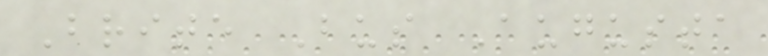Brite Bus Augusta
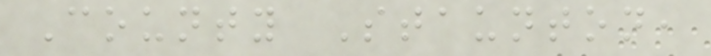County Staunton,
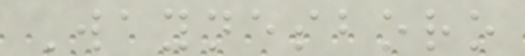Waynesboro
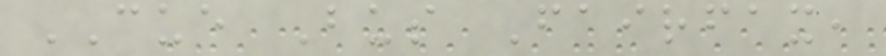CUE Bus Fairfax,
